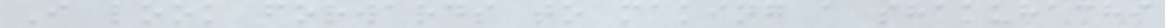I look forwards to making a shakuhachi
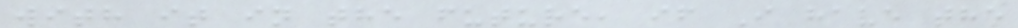with it in the future, if I have the
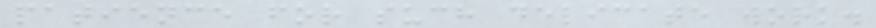patience for such delicate work.
